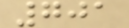701
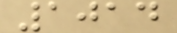1014
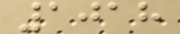1018
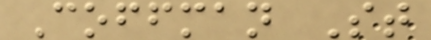Coffman St
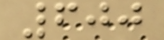600
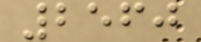2560
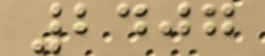2407
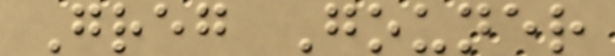Greg Gouner
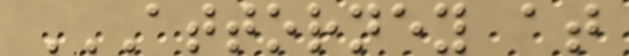ATTORNEY AT
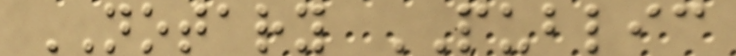NOTARY PUBLIC
